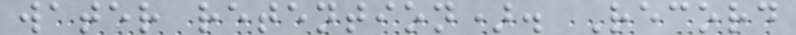water retention). Record
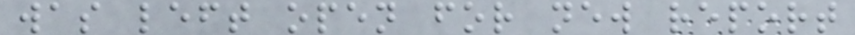was left open for new report
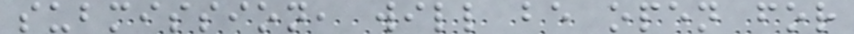submission, will be open for
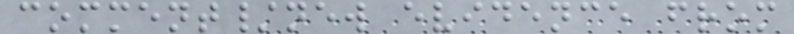comment/new evidence from
